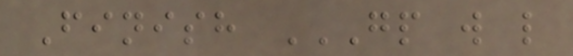Finish GP W L
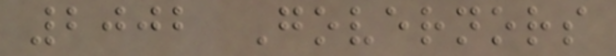2002 Governors
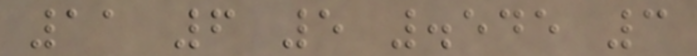11 6 5 .545 3
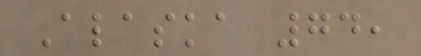Alaska 74,
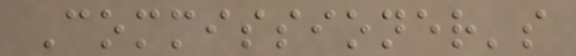Commissioner's
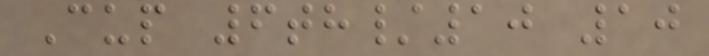Cup 6th/10 10
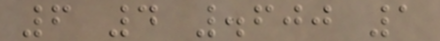6 4 .600 1
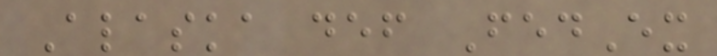Alaska def FedEx
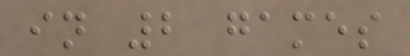in 2 games
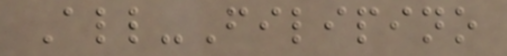All-Filipino
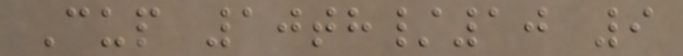Cup 10th/10 9
